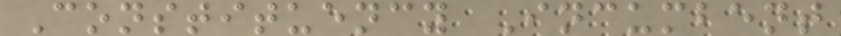Constituency Incumbent
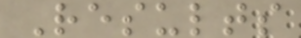Results
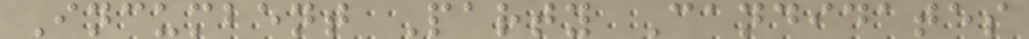Incumbent Party Candidates
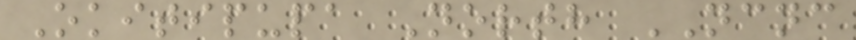Okitipupa North NCNC
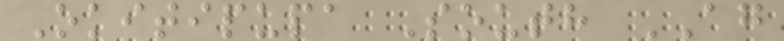Okitipupa South AG
